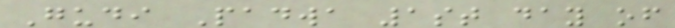Gudi Padwa 1st day of
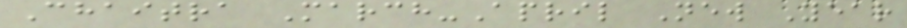Chaitra March-April New Year
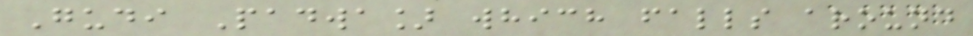Gudi Padwa] which falls around
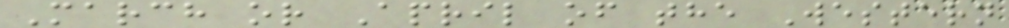March or April of the Western
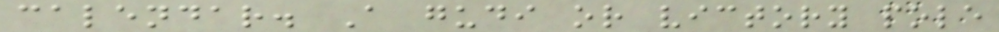calendar. A gudi or victory pole
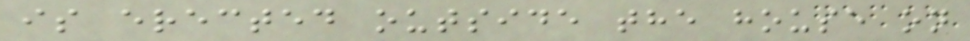is erected outside the house on
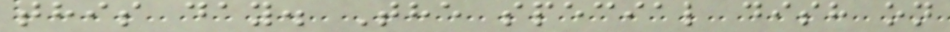this day. The special dish on
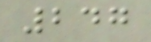247
